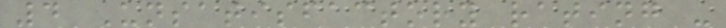4 Unsatisfactory rating -
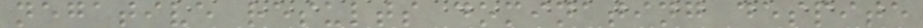negative results dominating despite
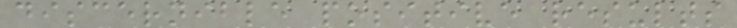discernible positive results
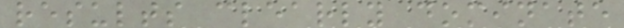results clearly dominate
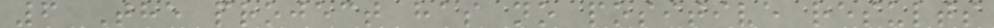6 The project has no positive results
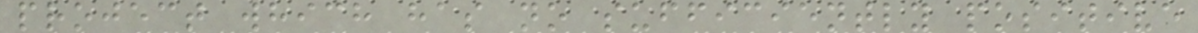project which has no sufficiently positive
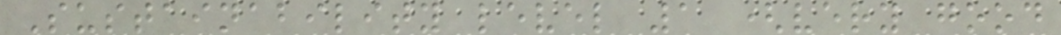Sustainability level 1 (very good
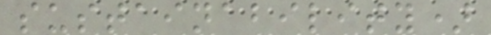sustainability)
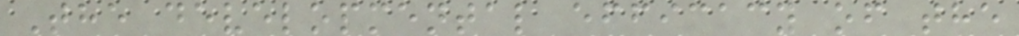The developmental efficacy of the
